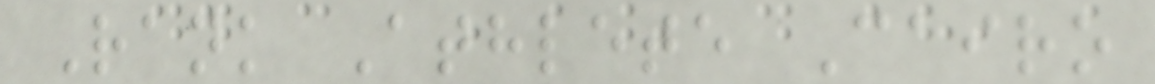Rank Athlete Cairo
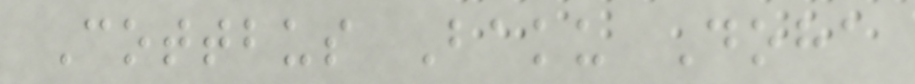Cottbus Baku Doha
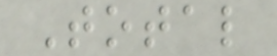Total
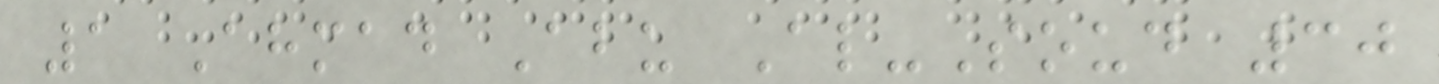1 Ahmad Abu Al-Soud 30
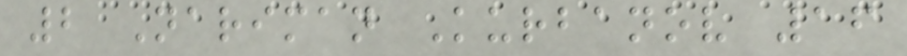2 Nariman Kurbanov 16
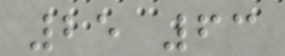25 63
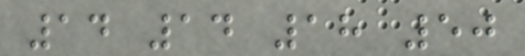14 14 18 50
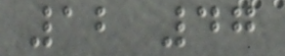12 47
